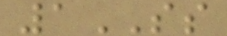1SS
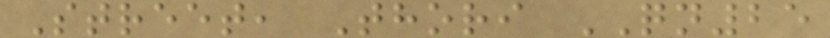Street, Thori QN25
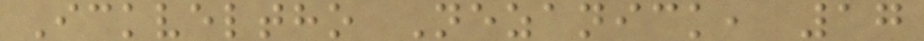Ickveltho Nezanick, 17
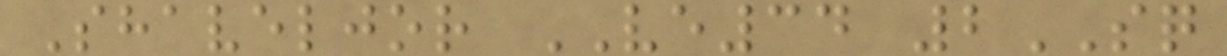Shaveljor VE34 2SQ
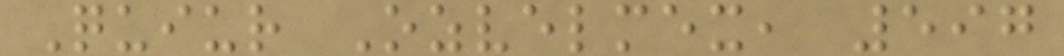Quiur Ozvelmex, 597
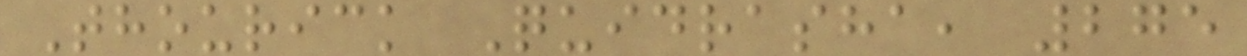Thourick Quidrasha, 275
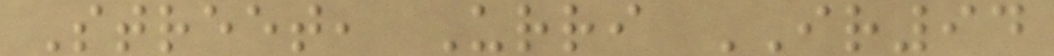Street, Urri IR94
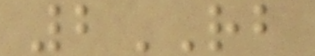2RB
